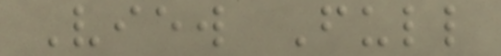View Full
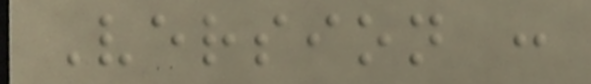Version :
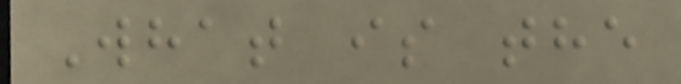What is the
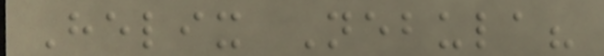Helix Nebula?
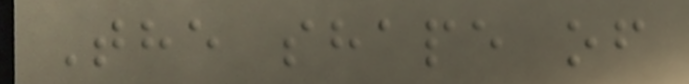The shape of
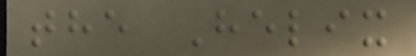the Helix
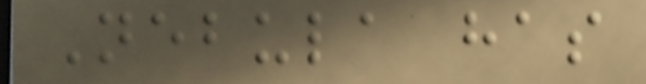Nebula has
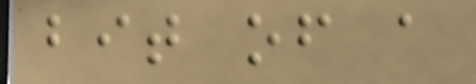bit of a
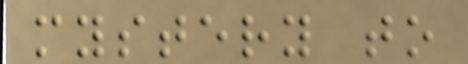mystery to
